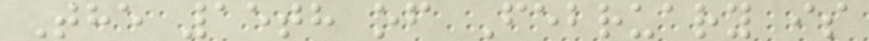The 15th of February is
